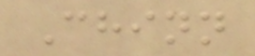Chinn
